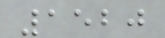1520
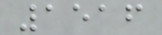1516
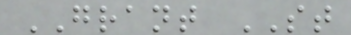GRANT ST
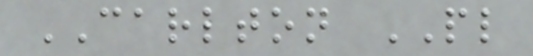CARLTON PL
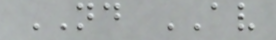ND AV
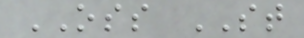OSS ST
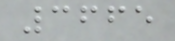3665
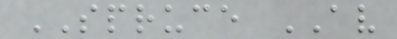SPRUCE AV
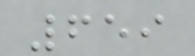659
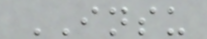INSU
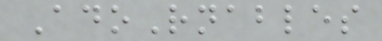AdoRnables
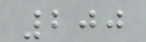200
